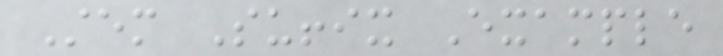Stem Suffix Example
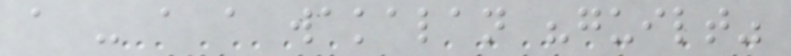a - a a wakalan "guilt"
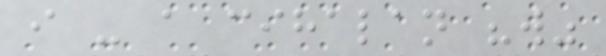i - a cihalan "will"
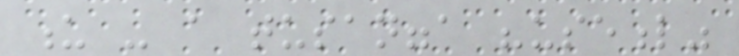u - a tusangga "useful"
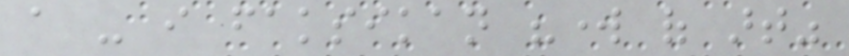a - i faksikan "work of art"
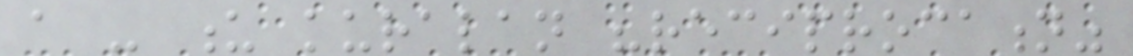a - u kuralan "reciprocation"
